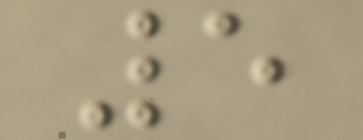5
